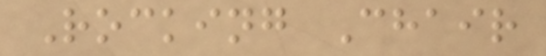Rocking Chair
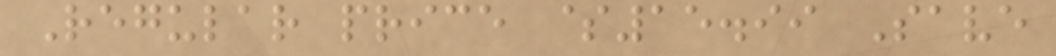Regular price $15.99 Save
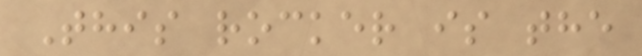This rocker is the
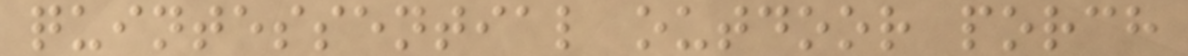quintessential outdoor porch
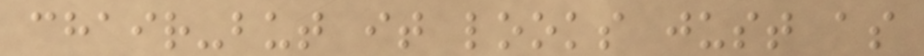chair-but it looks just as
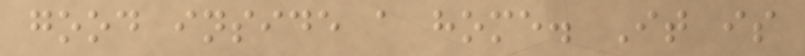good inside a home. It is
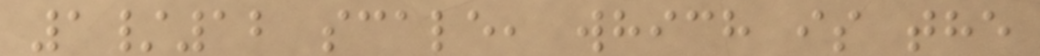1/12 scale, which is the
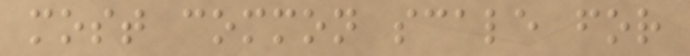most common scale for
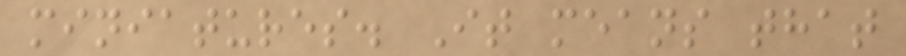miniatures. It means that
